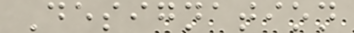Designation
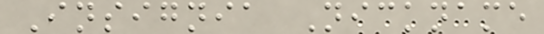Insignia Nickname
